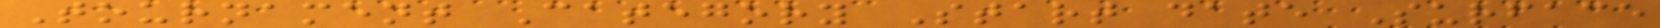Tournament Category Start date Surface
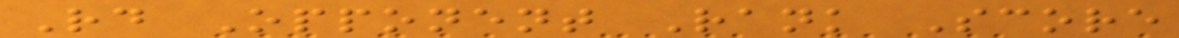Rd Opponent Rank Score
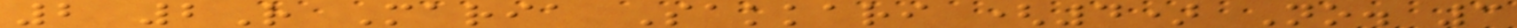2 2R Maria Sakkari (4) No. 3
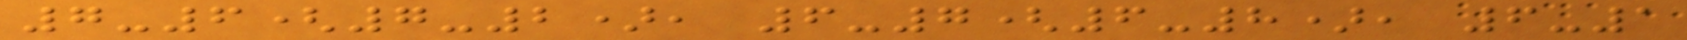7-6(7-2), 6-7(6-8), 6-1
